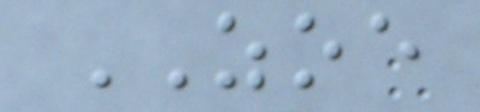ZOE
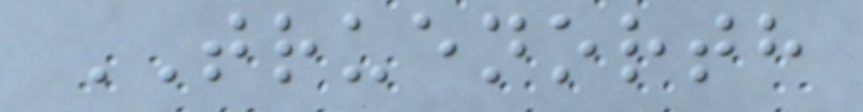TRUENORTH
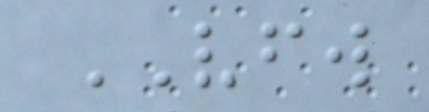VFW
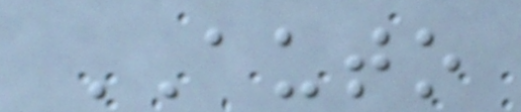AUTO
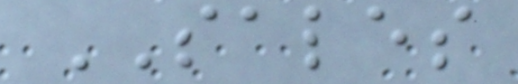SALES
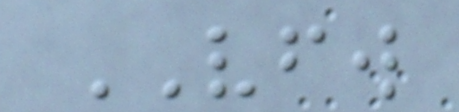VFW
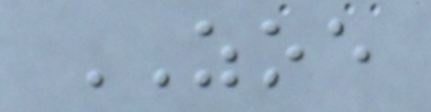ZOE
